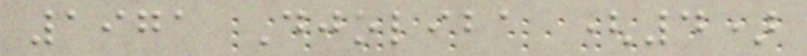1971 Djoliba (4)
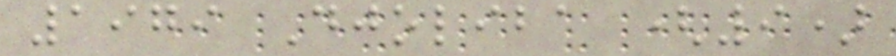1979 Djoliba (9)
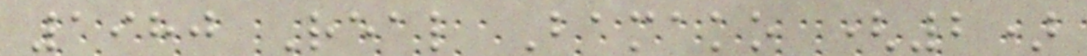1980 Real Bamako (2)
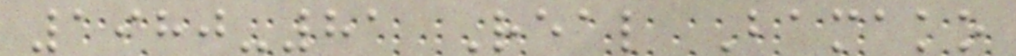1980-81 Real Bamako
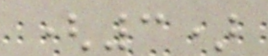(3)
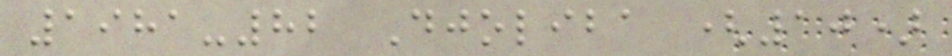1981-82 Djoliba (10)
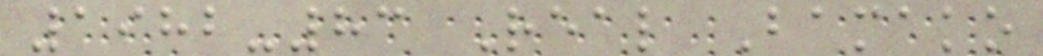1982-83 Real Bamako
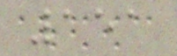151
